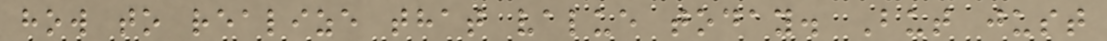how to realize that value today. But just
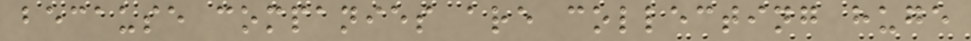because companies are collecting huge
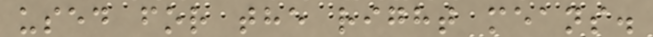used for the right means.
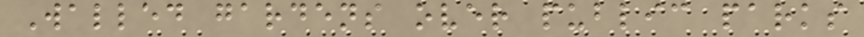Walled gardens over public parks
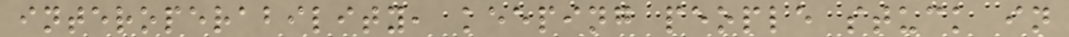interoperability, keeping people stuck in
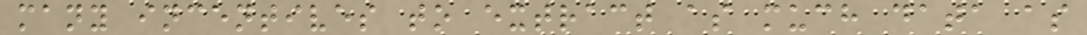many incentives to extract as much data as
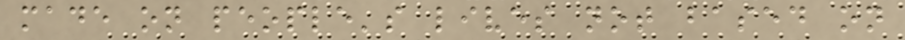made on people's lives not based on
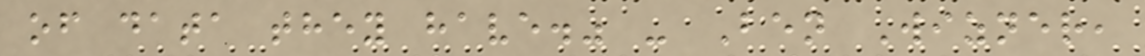of data they have." - Ben Wizner,
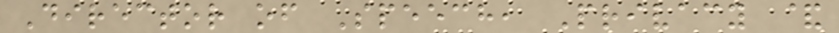Director of Speech, Privacy &
